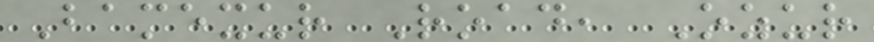Bamexur Road, Ozur
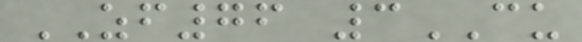ZF76 3CU
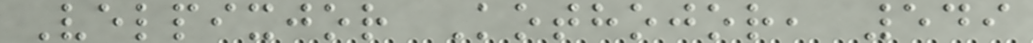Velpixjor Kothojor, 549
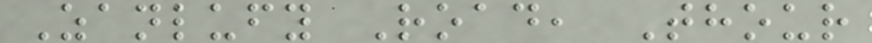Zanlufy Road, Thour
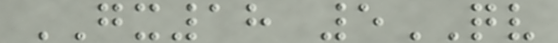GX18 5QV
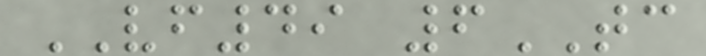VF49 6TC
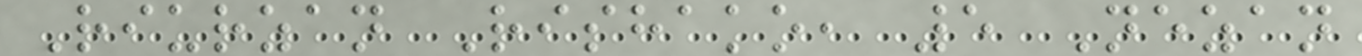Riurzan Rishako, 5 Nezan
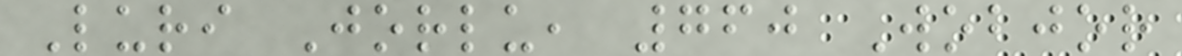Luri Jorlu, 760 Wobjor
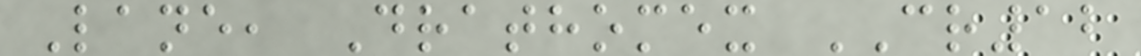Lane, Drathomex CR12
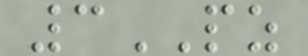3PZ
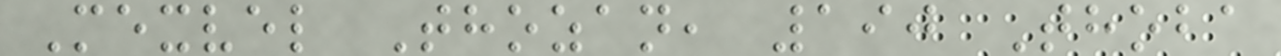Mexvel Thozan, 190 Thoba
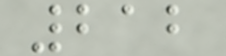212
